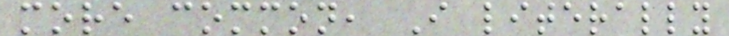more common, I literally
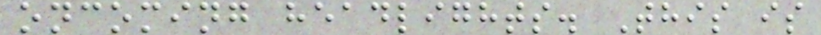oncoming headlights. This is
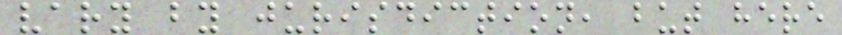vary by jurisdiction, but here
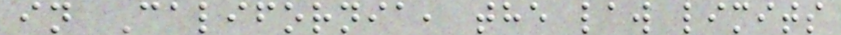in California, the law limits
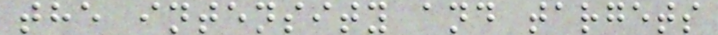the intensity and targets
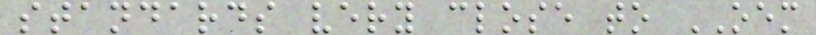standards very close to OEM
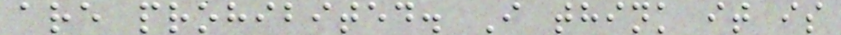are prohibited. I think it is
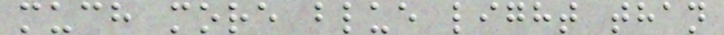much more blue light than
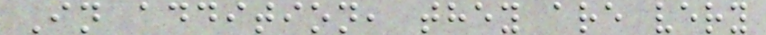In addition, they are very
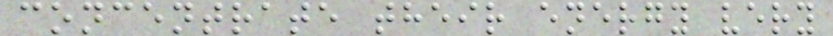concentrate their energy very
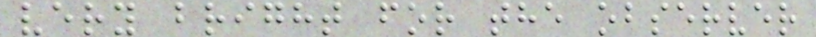very bright for the observer
